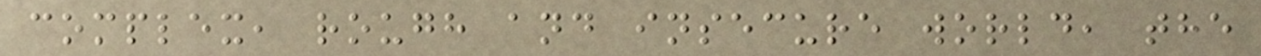complex, rough and insecure world, the
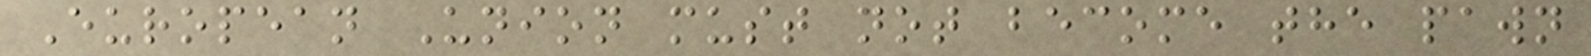European Union must not become the pawn
